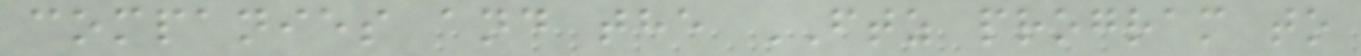companies and the FTZ program to
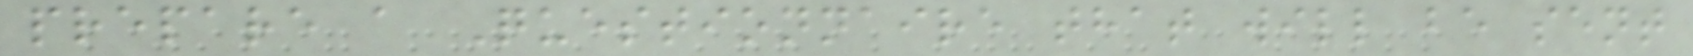prepare a Questionnaire that will be sent
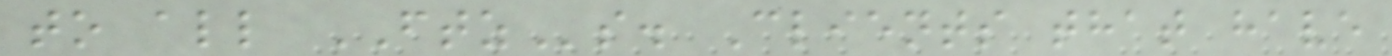to all FTZs. Clients that have
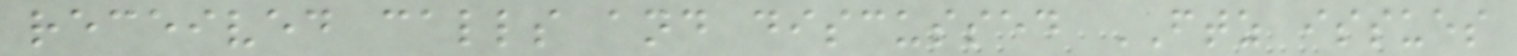received calls and discussed FTZ issues
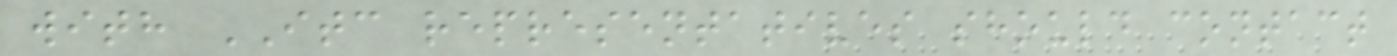with ITC representatives should contact
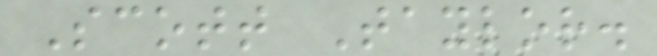Scott Taylor.
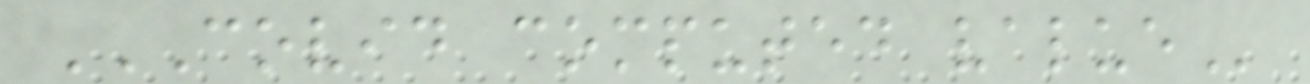COVID COMPUTED VALUE
